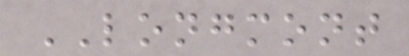LONGMONT
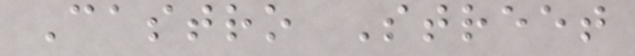Castro Street
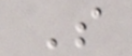S
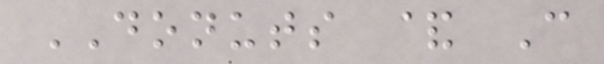DONUTS & C
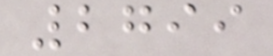2799
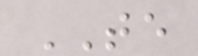TE
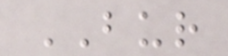BUR
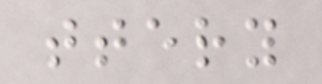ttery
